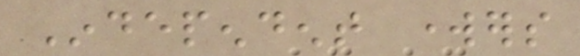Independent workers
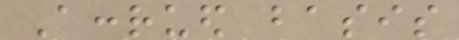Accrued basis
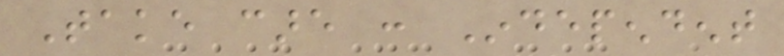Take care : Independent
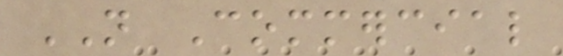NOT Commercial
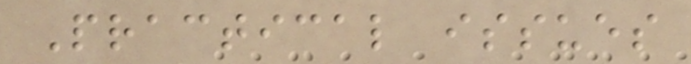Practical issues
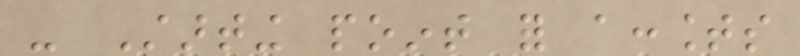- Starting point for accounts
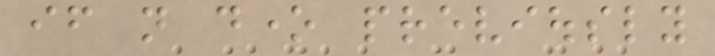if not done previously
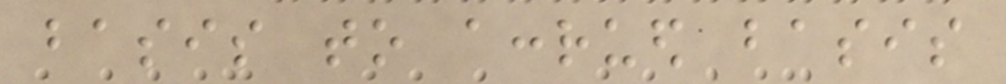basis to accrued basis
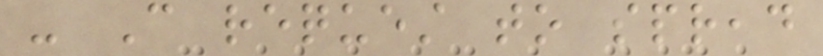- Can request to spread
